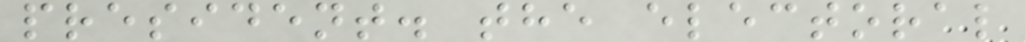president. the electoral
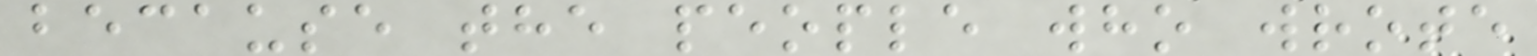because the people who wrote
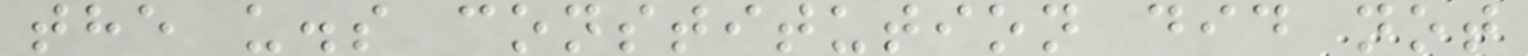the u.s constitution did not
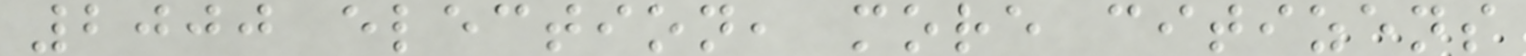2000 election, more citizens
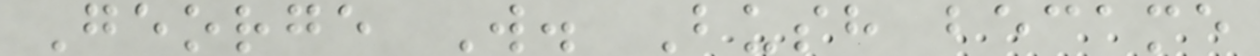George W. Bush became
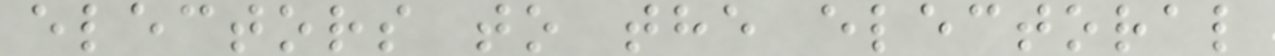electors to the electoral
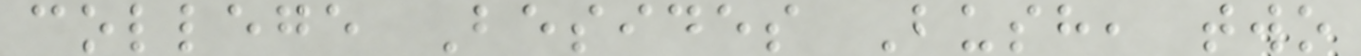college Besides Bush, two
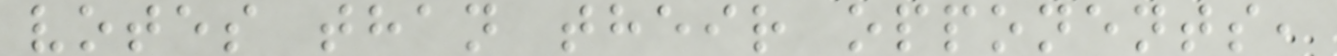votes than their opponents,
